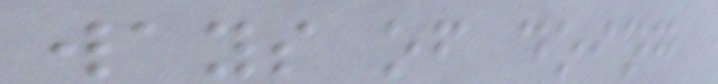ways of doing
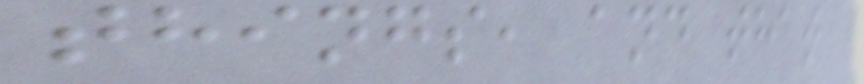things, and that
